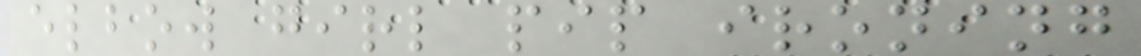elbow girl pip ironing
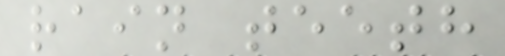rain teeth
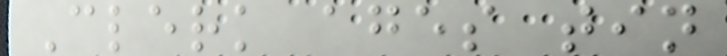Clerk ages tin
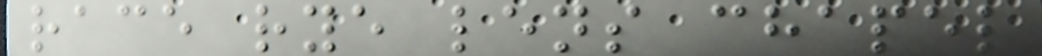race rye lens chapel
